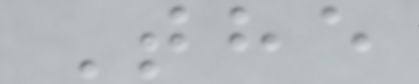The
